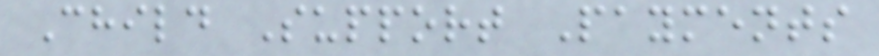Child Support Payments
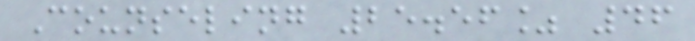Counseling 25.56% 46
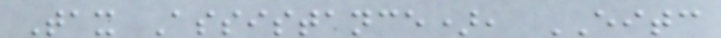Tax Assistance), EITC
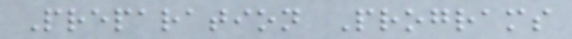Preparation Programs
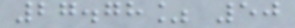27.78% 50
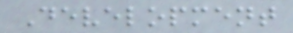Development
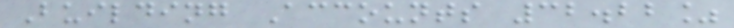Building Accounts 32.22%
